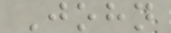John
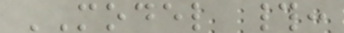MODEL #:
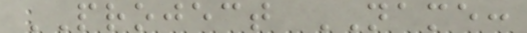PROJECT NAME:
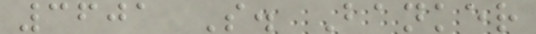3601 S. Banker
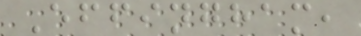Effingham,
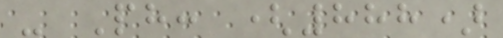- Ph: (888)
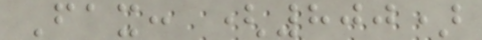Fax: (800)
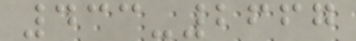433-2667
